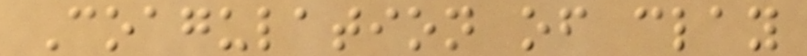Coagulation of clay
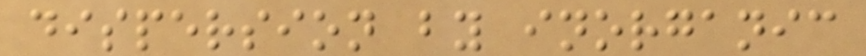dispersion by inorganic
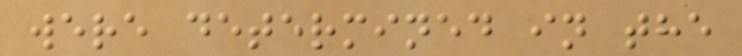were determined in the
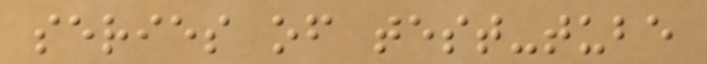series of test-tube
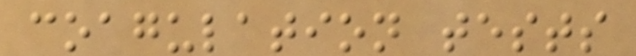coagulation tests
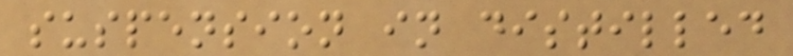suspension in distilled
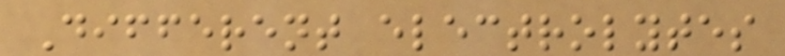Different electrolytes
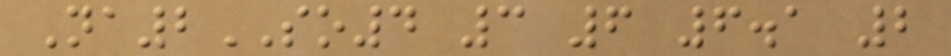Na2SO4 3 6 6.1 2
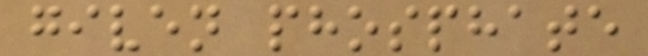given phosphate
